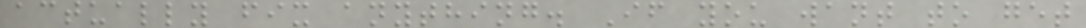actually fix anything. If you want to get
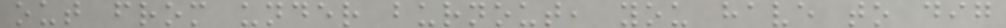out from under burnout, you have to dig
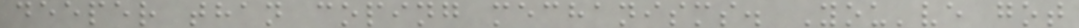deeper than coping mechanisms. You've got
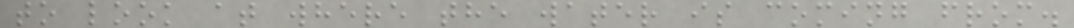to look at where the water is coming from.
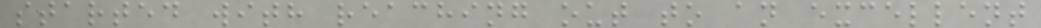started with reaching out to an excellent
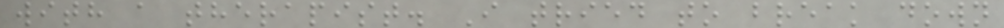with a therapist. I tried to break down
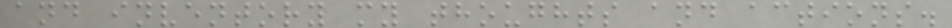and inventory my thoughts and actions.
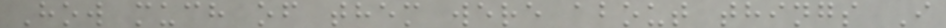How much of them were about things I
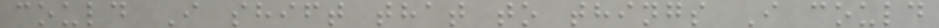could I shift that to things I could
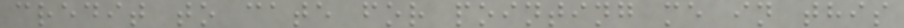credit to cate for pointing me in this
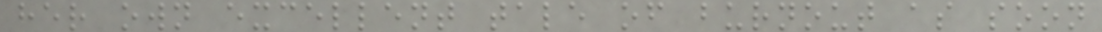her own excellent tale of burnout as soon
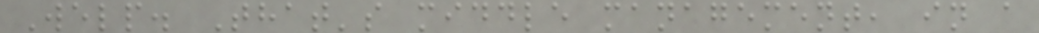Welp. That's middle management, in a
